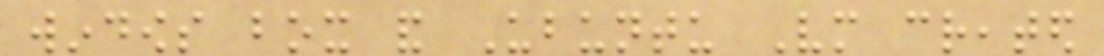windows box and Ubuntu Vm created
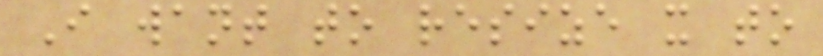I want to resize it to
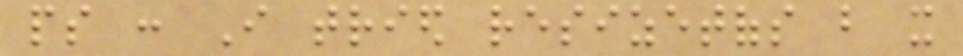ps : I tried resizetofs but it
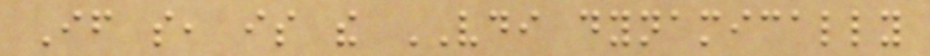If so, is the VDI dynamically
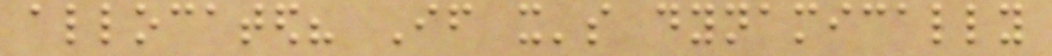allocated? If it's dynamically
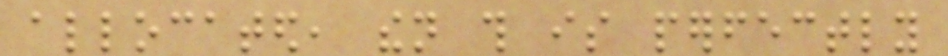allocated, then this is perfectly
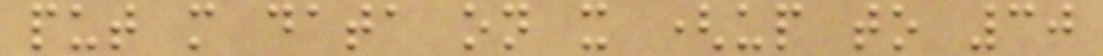put more data on it (up to 30
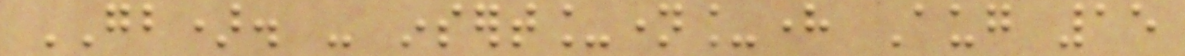GB). - insert_name_here Aug 15
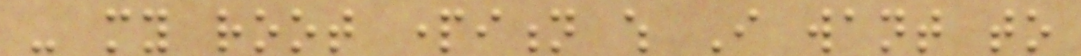- my root partition which I want to
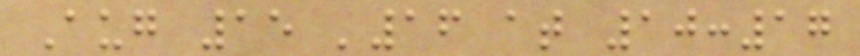Aug 15 '16 at 10:17
